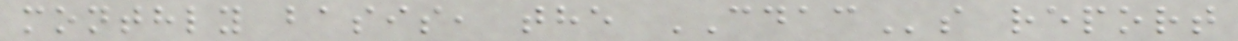monthly basis, the CDACs report
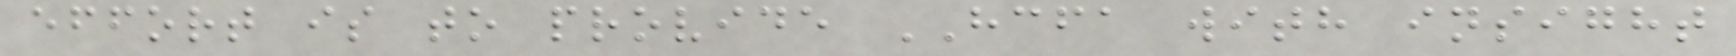effort is to provide HCFA with insight
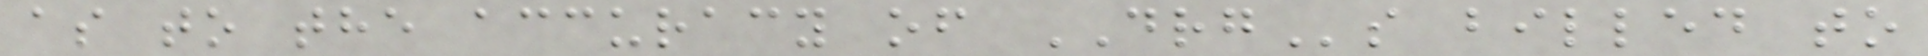as to the accuracy of DRGs billed to
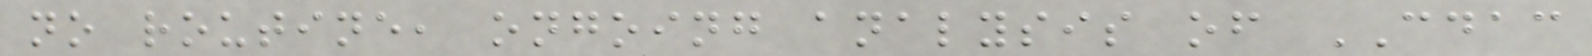no routine, ongoing analysis of CDAC
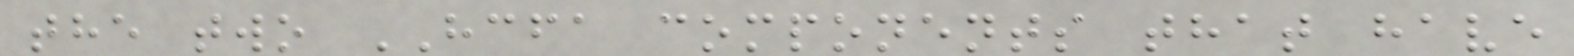the two HCFA components that have
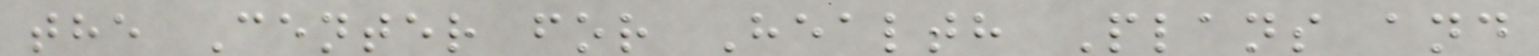the Center for Health Plans and
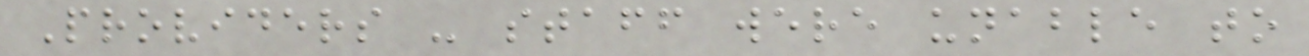Providers - staff were unable to
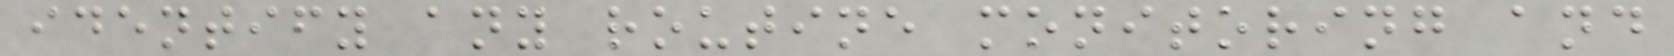identify any routine monitoring and
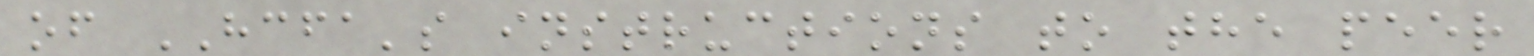of HCFA's instructions to the peer
